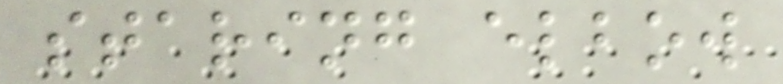staring elbow
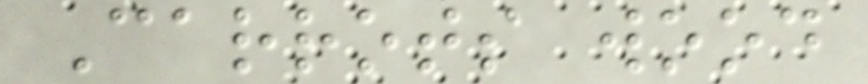Carrots wood
